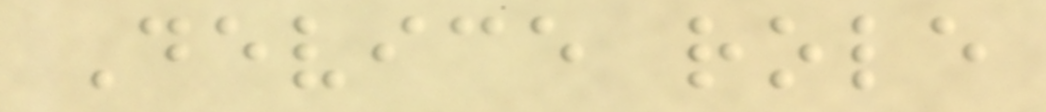Device role
